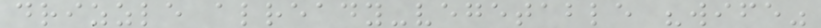drizzle already-vegetable "wife"
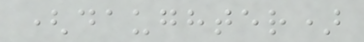(daughter)
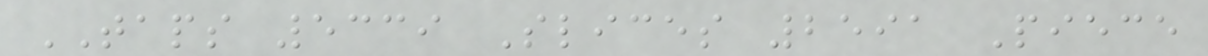TAPS 5339 Slices 2591 Piece
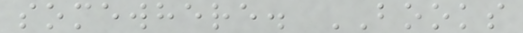somewhere. BOOKS
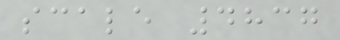scale 4837
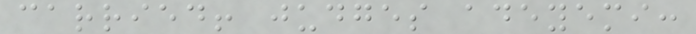carried! judges adeyemi:
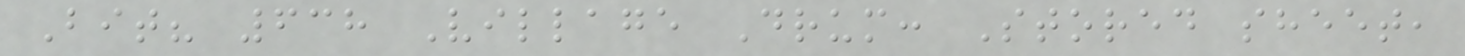Bit? 638 Village Drum: Stored sheet,
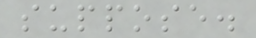suppose.
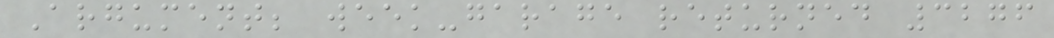Argument; week-garage returned 3276
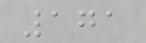171
